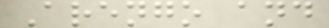Arengo and
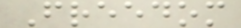Freedom
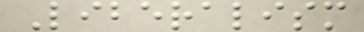Liberalism
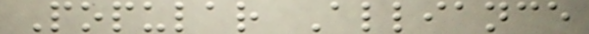Popular Alliance
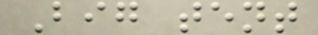Big tent
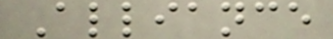Alliance
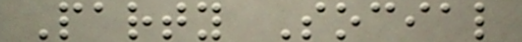Party Social
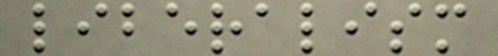liberalism
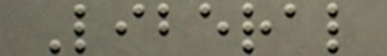Liberal
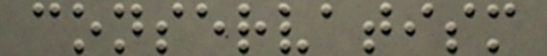conservatism
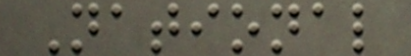National
